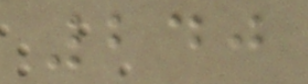240
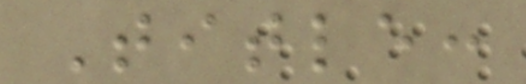Title:
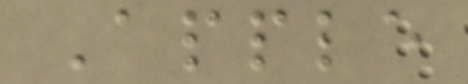Apple
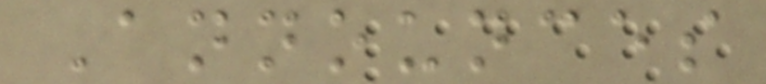Announces
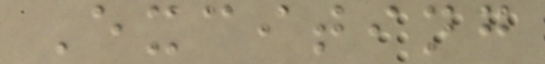Exciting
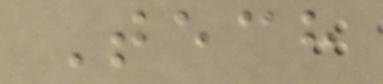Tech
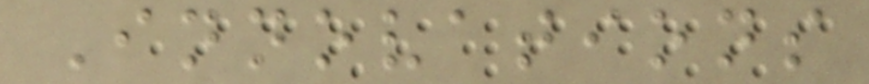Innovations
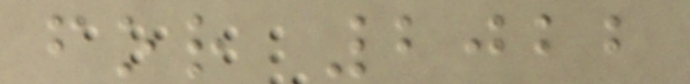for 2022
